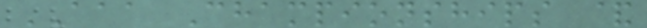AAA Championships &
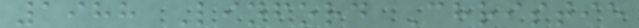1988 Linford Christie
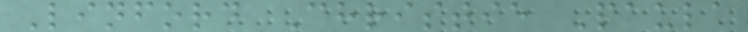Linford Christie Paula
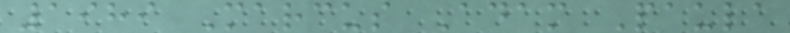1989 Marcus Adam Paula
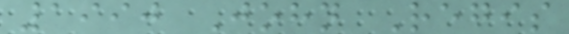1990 John Regis
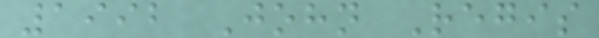1992 John Regis
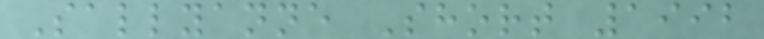Sallyanne Short 1992
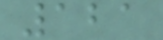121
